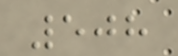508
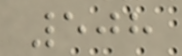508
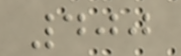400
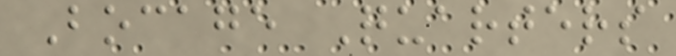Bocage Quarters
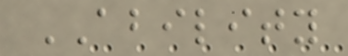ABILITY
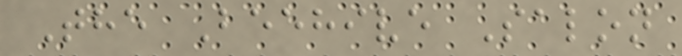The Beehive Salon
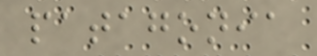patagonia
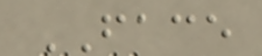FACE
